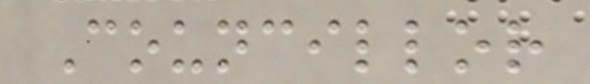Councillor
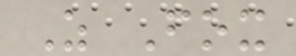Z Fox
